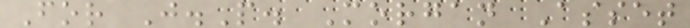For J.P. Morgan Asset
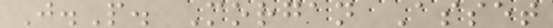J.P. Morgan Asset
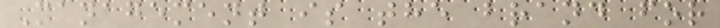Management is the brand for
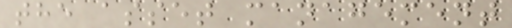the asset management
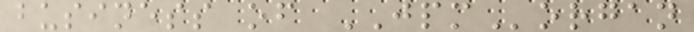business of JPMorgan
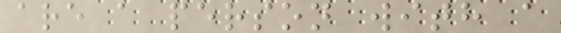are a person with a
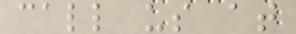call us at
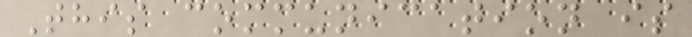This communication is
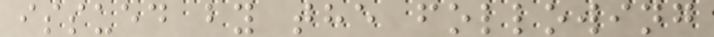issued by the following
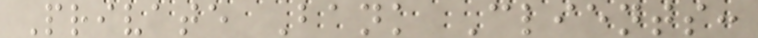Private Bank Clients:
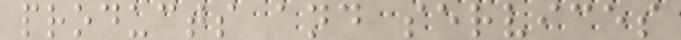products and services
